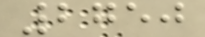2750
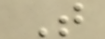T
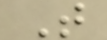T
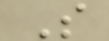S
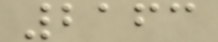2163
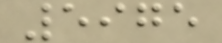5975
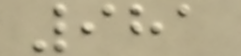981
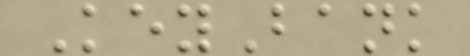KeyBank
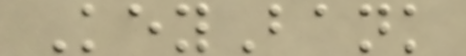KeyBank
